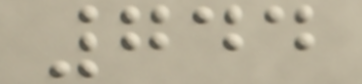744
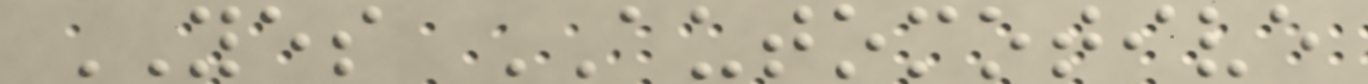YES AUTOMOTIVE
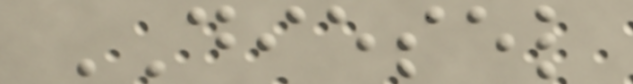DIESEL
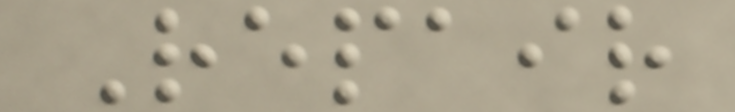Repair
